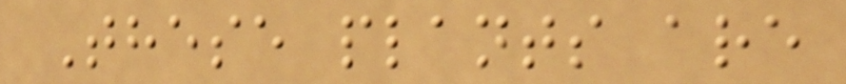These plants are
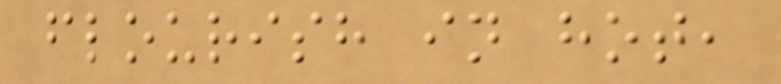flourish in hot,
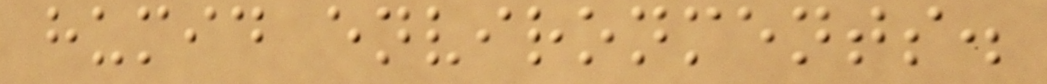humid environments.
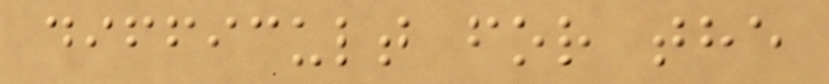difficult for the
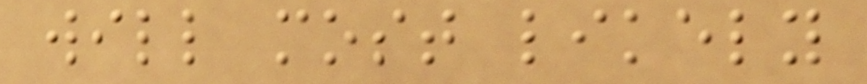will most likely
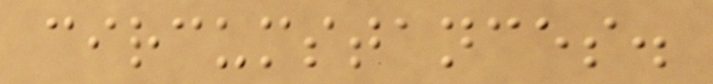circumstances.
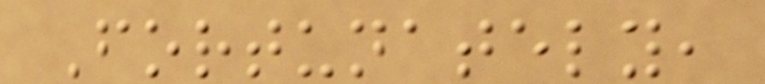Fortunately,
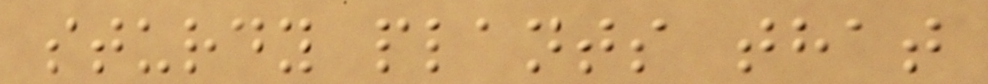sturdy plants that
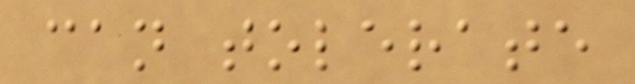can tolerate
